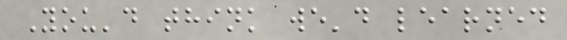You'd think we'd learned
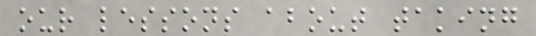our lessons about taking
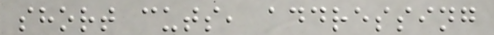short cuts, addressing
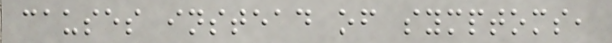causes instead of symptoms,
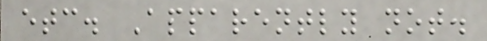etc. Apparently not.
